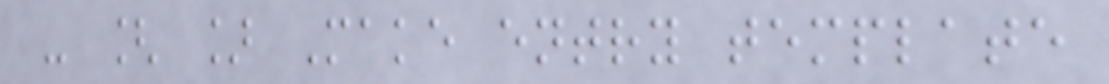- [ ] Make entry template
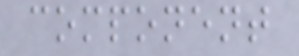component
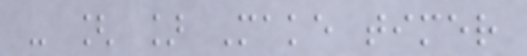- [ ] Make timer
